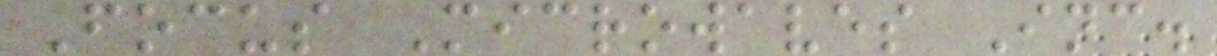Focus Microwaves Inc.
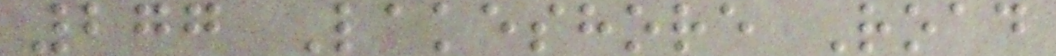277 Lakeshore Road
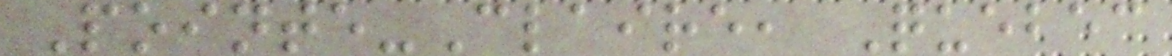Pointe-Claire, Quebec
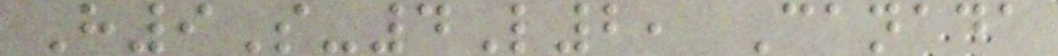H9S-4L2, Canada
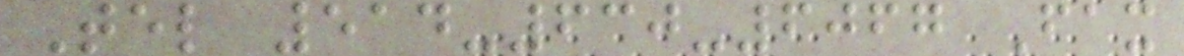Tel 514-630-6067 Fax
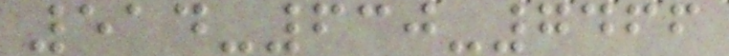514-630-7466
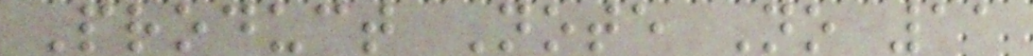Product Note No 11
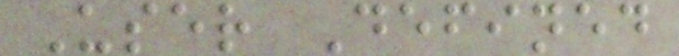User Defined
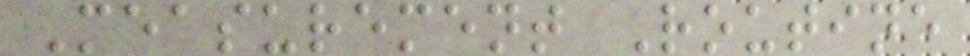Measurement Routine
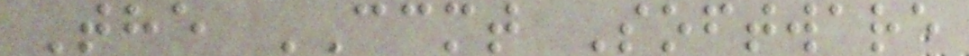The CCMT Software
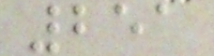251
